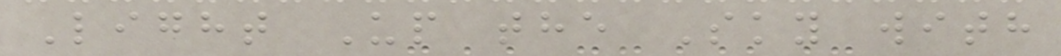Light Up the Sky with
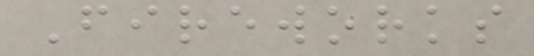Fireworks
